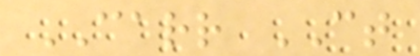CARR CT
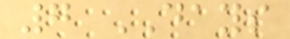7 DAYS
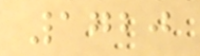1720
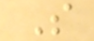S
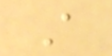A
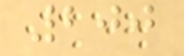200
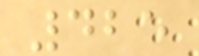425
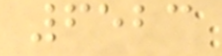6523
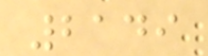2149
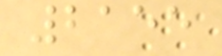2155
